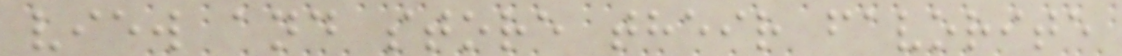view and store their favorite
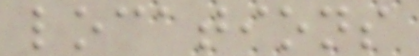locations
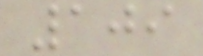109
